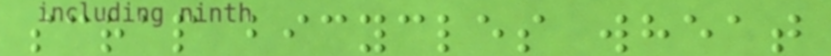scrap bicycles wheat
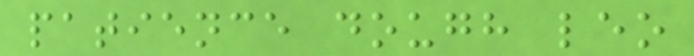patience dough leo
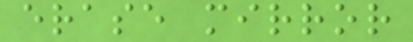erase mirror
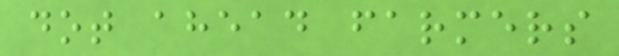dot ahead farmers
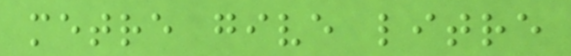metre give litre
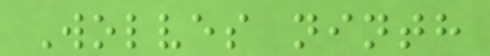Wolves ninth
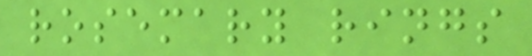rosemary rings
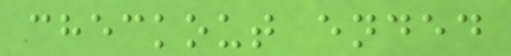checkout ended
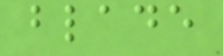blade
